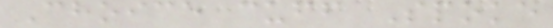Choice cuff Spoke
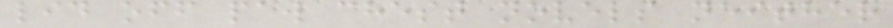lid off paw chest novels neither
